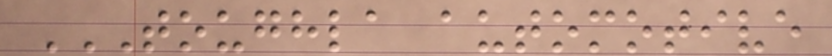TOUGHLA AUTOMOTIVE
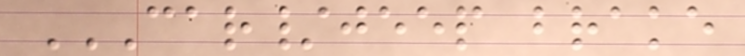CAR/JEEP BRAKE
